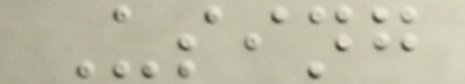Using
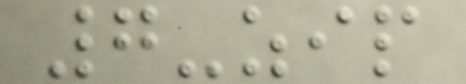7-zip
